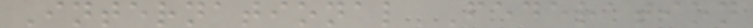International Federation
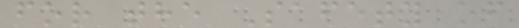for the Safety of
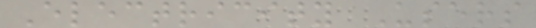Electricity Users
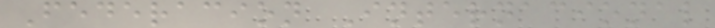Federacion Internacional
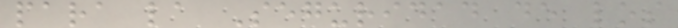para la Seguridad de los
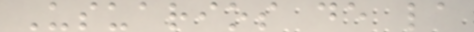Usuarios de la
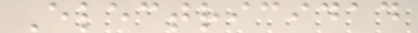Electricidad
